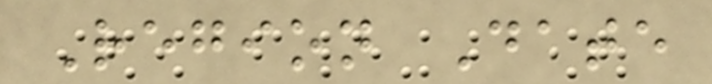Region Date
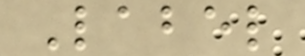Label
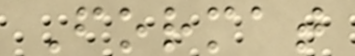Format
